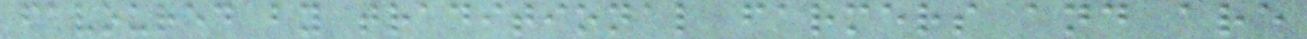favoured by traditional farmers and are
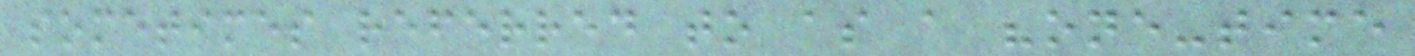sometimes referred to as a "one-time
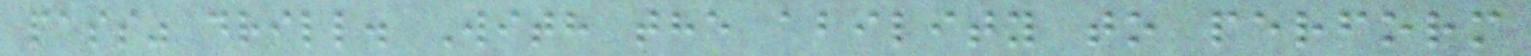pass" drill. With the ability to perform
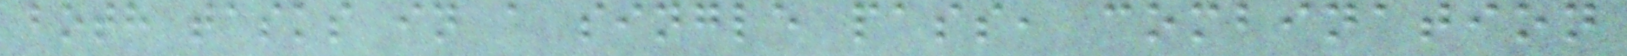both tasks in a single pass, combination
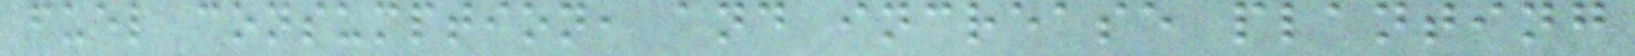fuel consumption, and increase planting
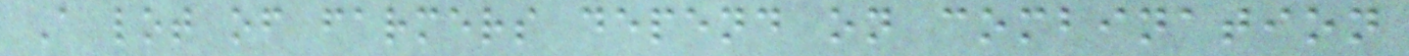A lot of farmers depend on combination
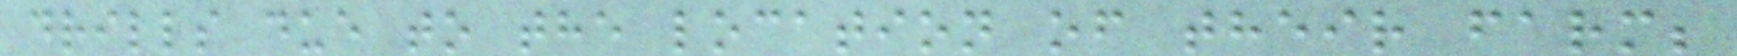drills due to the location of their farm;
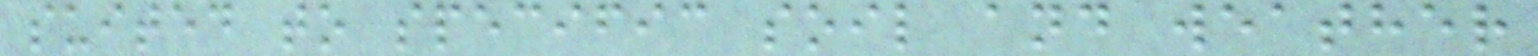suited to specific soil and weather
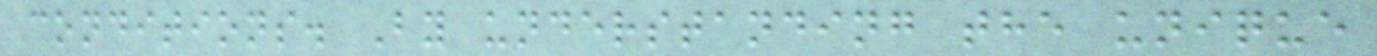conditions. By understanding the unique
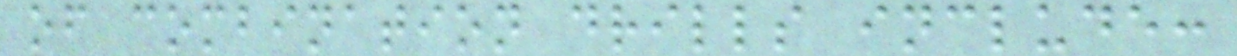of combination drills include:
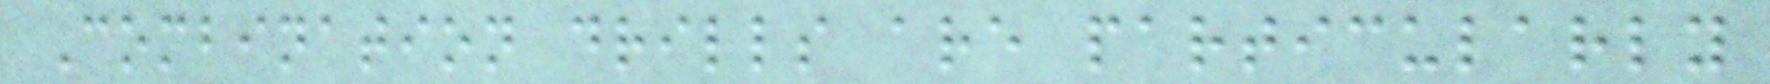Combination drills are particularly
